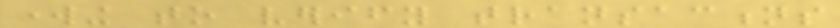working to verify transactions
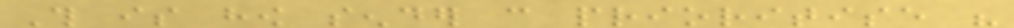This is how sender can prioritise his
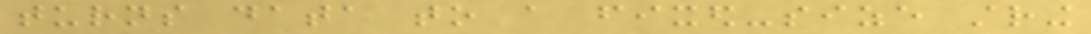turns data to a fixed-size string
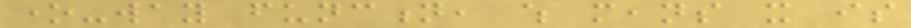one-way function, which means it is
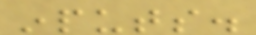inputs.
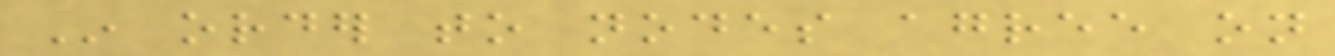In order to nodes agree on
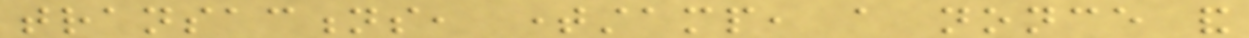transactions, timestamp, a nonce and
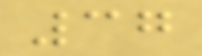37
